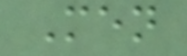Men
